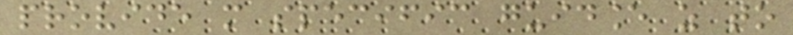provide more specific guidance as to
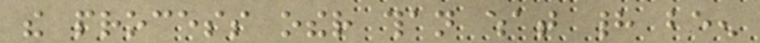the process other than what had been
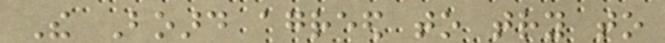The Board agreed to try to
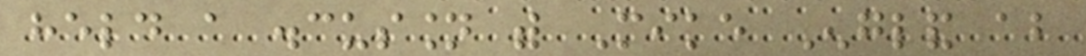held a discussion with Mike England about
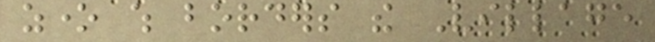zone which borders the Village
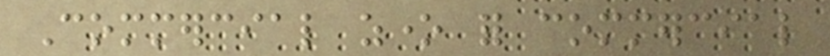Commercial zone for commercial
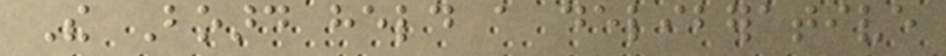The Board held a deliberative
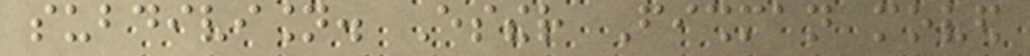subdivision. Esther Fishman moved
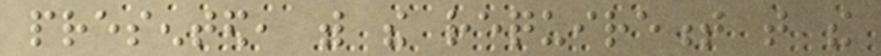presented, with the requirement that the
